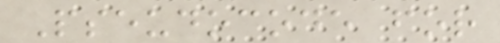Pseudocode for
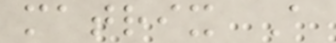matrix A
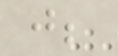j;
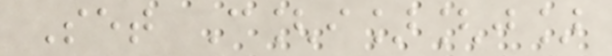Set C[i][j]
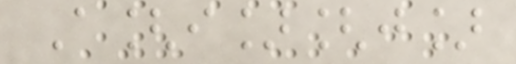A[i][j]
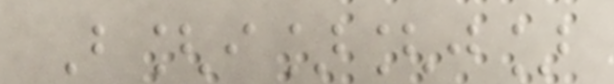B[i][j]
